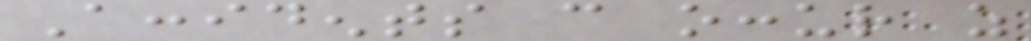Accidents can occur as
